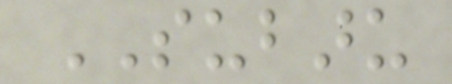SUBARU
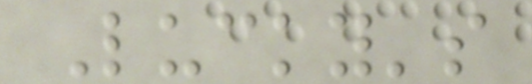Lucky's
